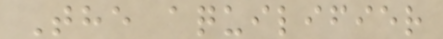The aquilifier
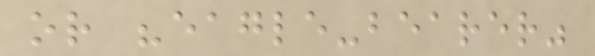or "eagle-bearer"
